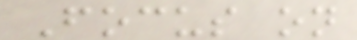Focus on
